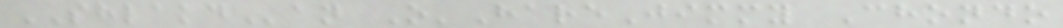SHLAKDan O'HareJimmy Chondo
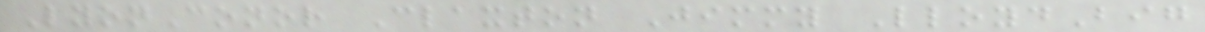LyonConor Claxton Jimmy LloydBig
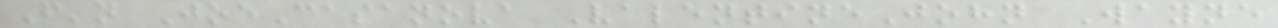F'n JoeCasanova ValentineJohn Wayne
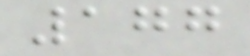177
